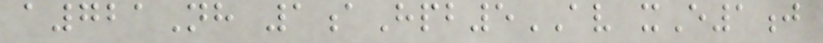a721Nh 1aHpb5AV xE1j
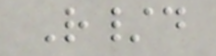R/d
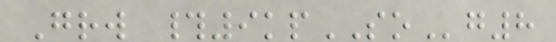Grw #9kpSOg8
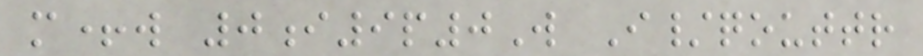m+w 0i9p0W I/qouttr
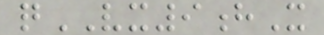qVX9hX
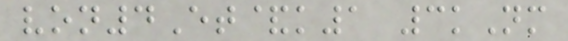von4Et&k1 3kNm
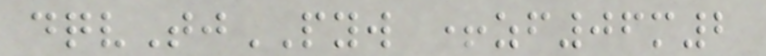dqvTjPYW +zf06m2
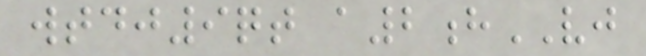wtdj9qt a2hVJ
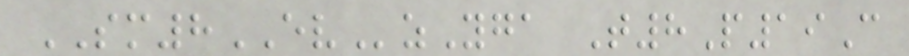SM8EVzYga T8P19C
